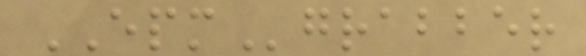EPMgrabber
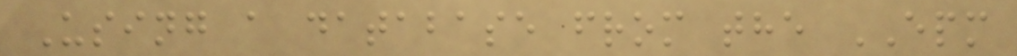Using a database from the EPM
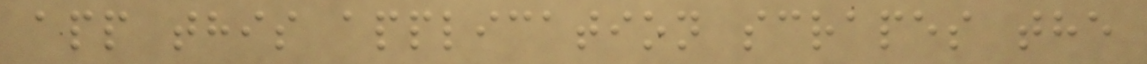app this application scrapes the
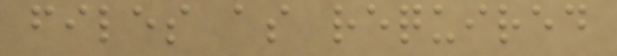files as required
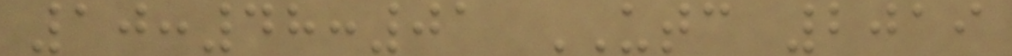10:48:01 UTC 2019
